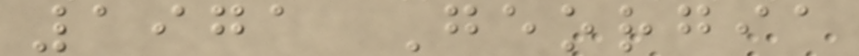1971 Georgia
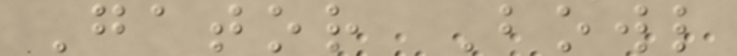Gator Bowl
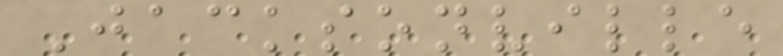Jacksonville
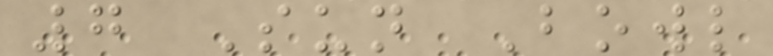7 Sun Bowl
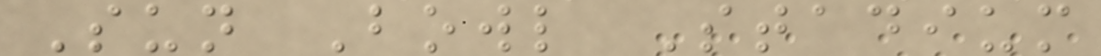Sun Bowl Stadium
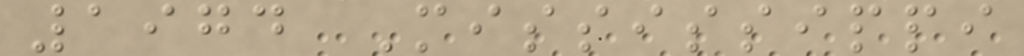1974 Mississippi
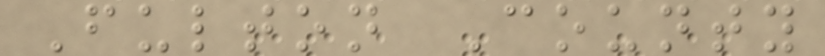Fulton County
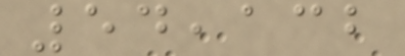54,132
